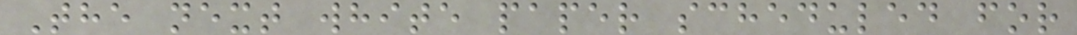The next white paper scheduled for
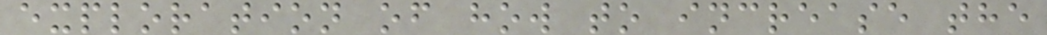exploration of how to increase the
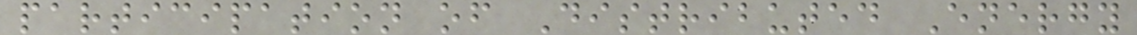participation of Distributed Energy
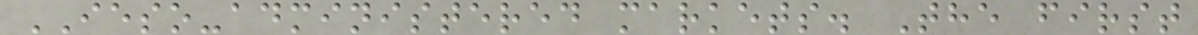IESO-administered markets. The first
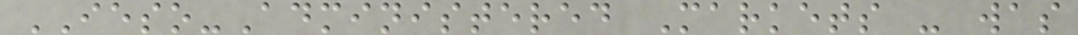IESO-Administered Markets - was
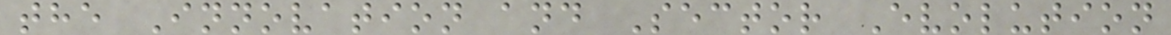the Innovation and Sector Evolution
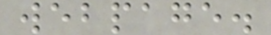webpage.
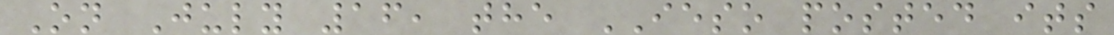On July 16, the IESO posted its
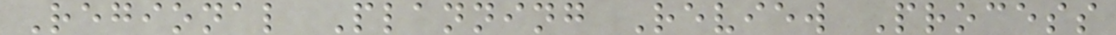Regional Planning Review Process
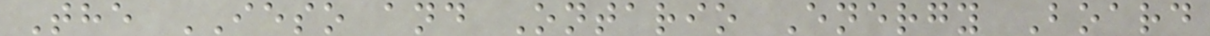The IESO and Ontario Energy Board
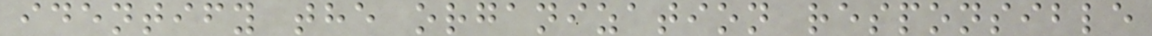identify the organization responsible
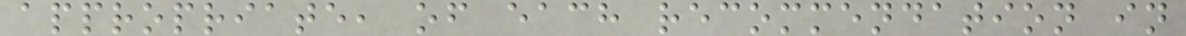appropriate, of each recommendation in
